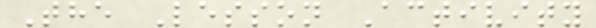The Lesson Activity
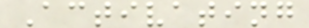Activating
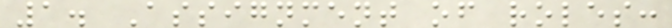1. Assignment of roles:
